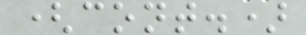(cont.)
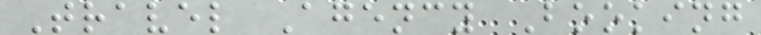Travel Agency Booking
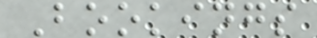Bookings
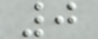0
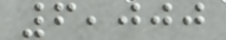6,000
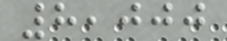8,000
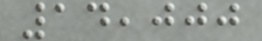14,000
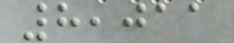8,011
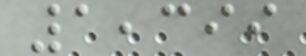1,399
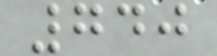740
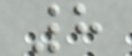8
